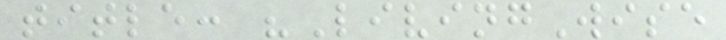title: "LivingWise
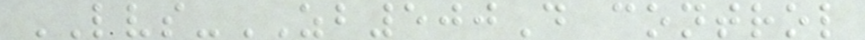LVS-ZB500D control
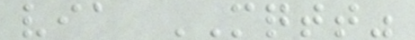via MQTT"
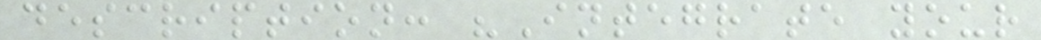description: "Integrate your
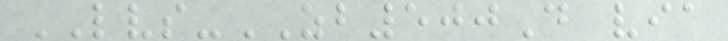LVS-ZB500D via
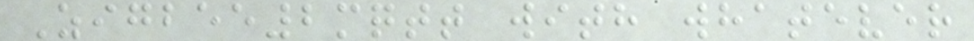Zigbee2mqtt with whatever
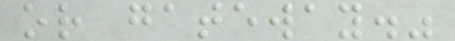or gateway."
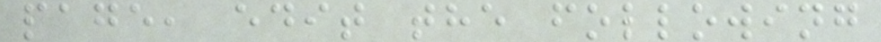page, edit the following
